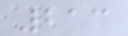213
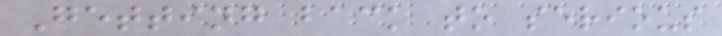Getting back to serious
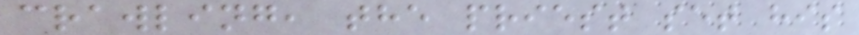crawling, the priest set his
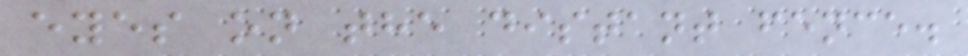eyes on the distant fence.
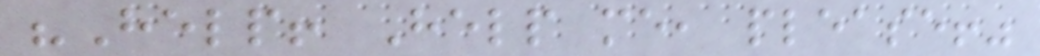"Help! Help me, please!"
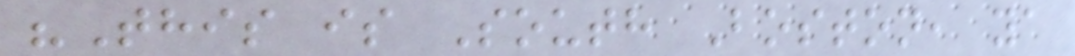"This is South Boston, ya
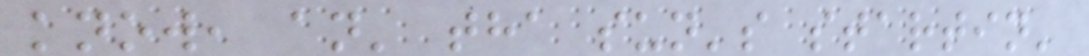know, an' tha sun's startin'
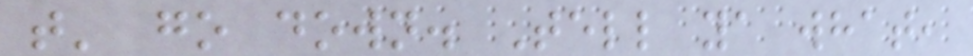t' go down. Tell ya what,
